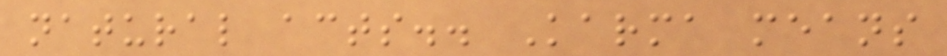natural acts.. Karma means
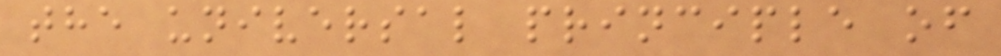the universal principle of
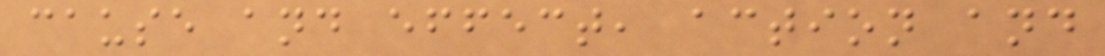cause and effect, action and
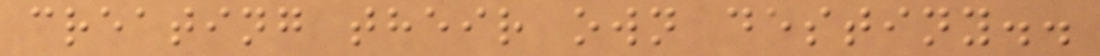creating their own destiny..
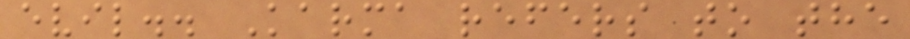evil.. Karma refers to the
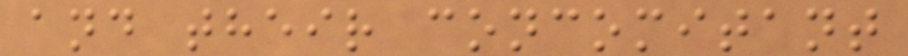and their concomitant
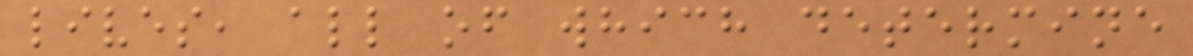lives, all of which determine
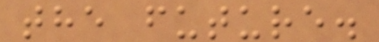the future.
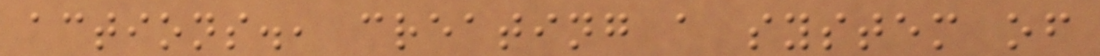actions., creating a system of
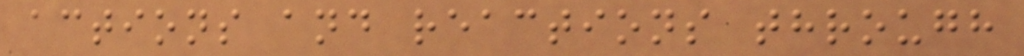actions and reactions through
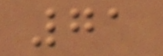71
